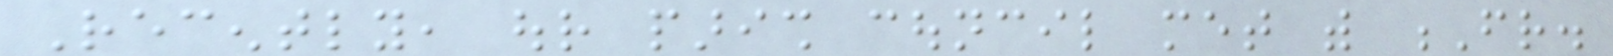Recently, our parish council met with Fr.
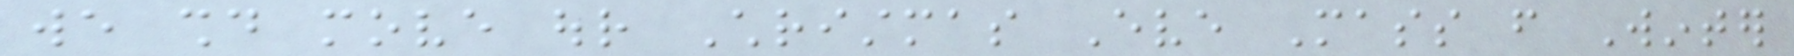we should move our Christmas Eve Mass from Winter
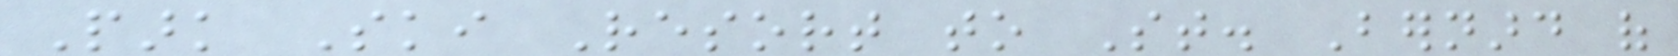Park Ski Resort to St. Bernard of
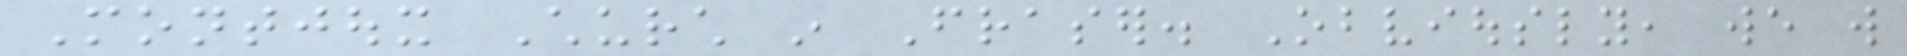Montjoux Church in Fraser. Obviously, we will
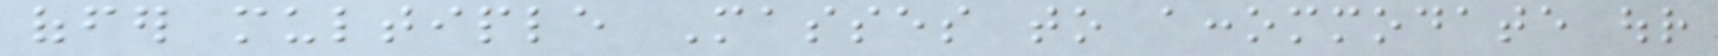offer multiple Masses to accommodate our
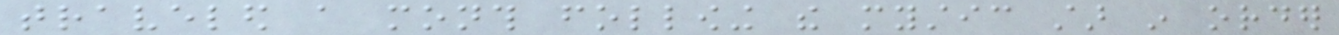traveled a month following the mystic star in order
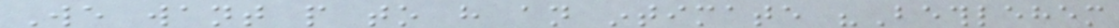We want people to have an intimate "Bethlehem
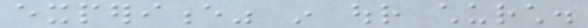experience" in our church.
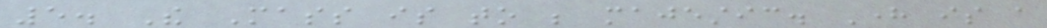5. The Mass is to be majestic. Here is a
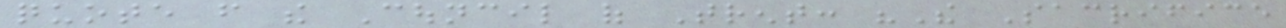quote from the Council of Trent: "The Sacrifice
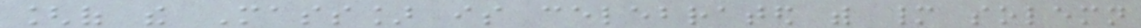[of the Mass] is celebrated with many solemn
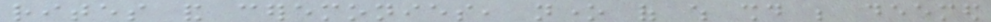rites and ceremonies, none of which should be deemed
